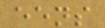eens
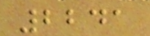2241
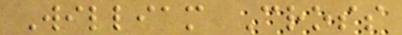William Cross
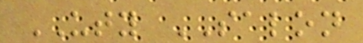UTY SALON
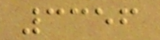3356
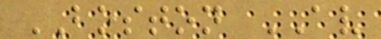BOSTON AV
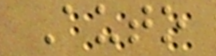Auto
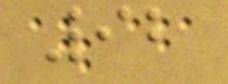92
